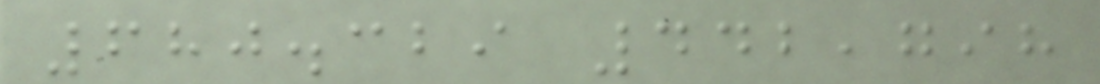680.329 442,798
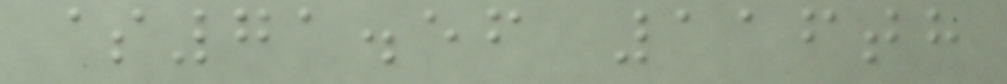$71.56 116th
